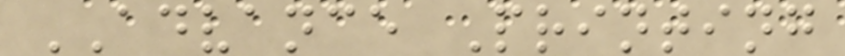ADVANCE Printing
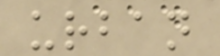urban
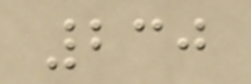230
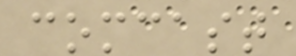comcast
